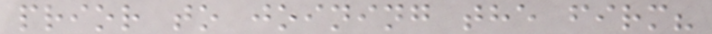prior to joining the firm?
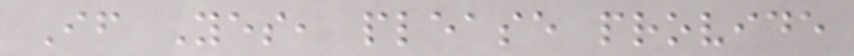If Yes, please provide
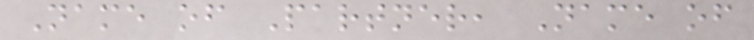Name of Partner, Name of
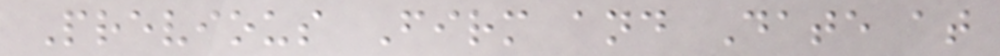Previous Firm and Date at
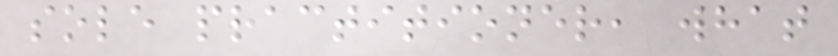sole practitioner, what
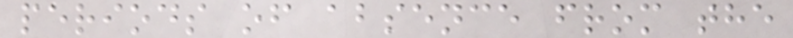periods of absence from the
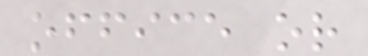office or
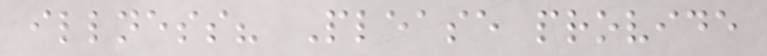illness? Please provide
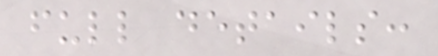full details:
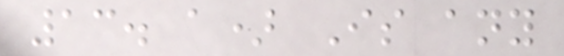13. a) Is any
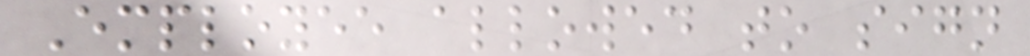Employee allowed to sign
